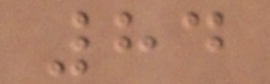84
